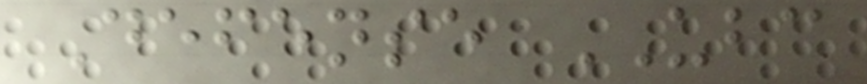Defense UBC
